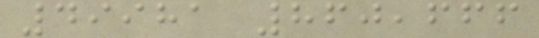49981 860,666
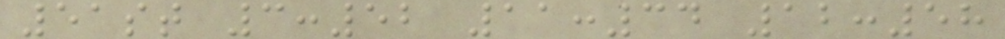51st 3:52 11:34 12:58
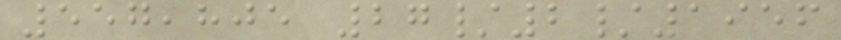557,805 27/2/1956
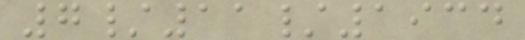7/11/1934
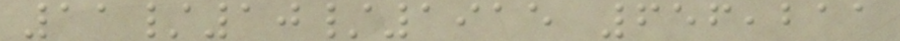11/10/1915 656,211
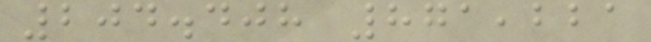204.408 871,221
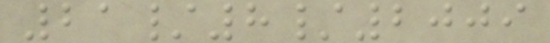21/8/2009
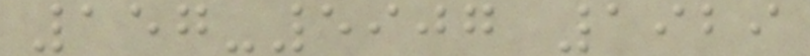157-5907 1929
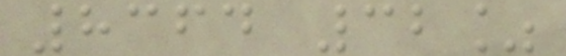8364 32%
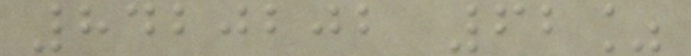8420202 62%
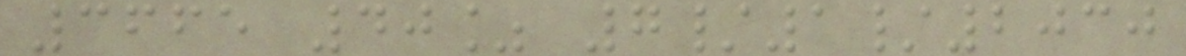3665 40% 7/1/2030
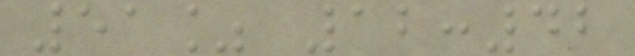51% 12:42
